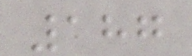187
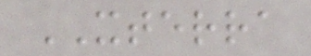XTERRA
